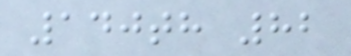140th 82
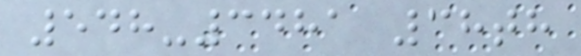548-3481 38th
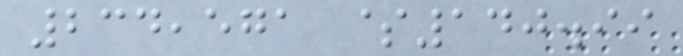234,571 $140.99
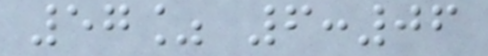57% 6:06
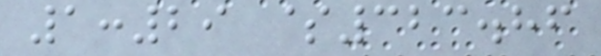1:29 $323.86
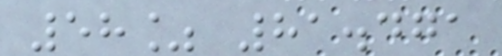58% 81.471
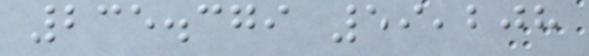235.379 59,208
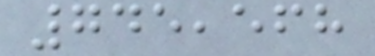745,568
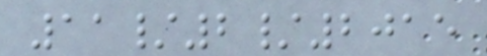11/2/2015
